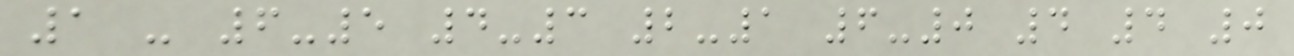1 - 6-5 4-3 2-1 6-0 4 4 0
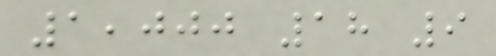1,000 18 9
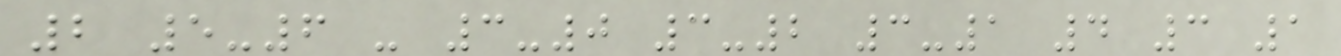2 5-6 - 3-0 3-2 3-1 4 3 1
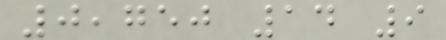0,750 14 9
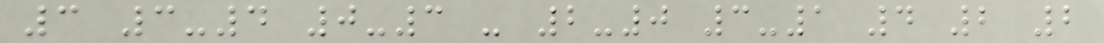3 3-4 0-3 - 2-0 3-1 4 2 2
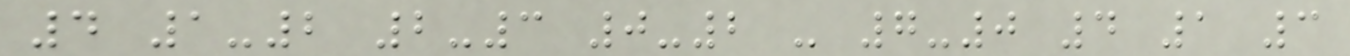4 1-2 2-3 0-2 - 7-0 4 1 3
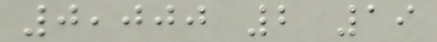0,000 2 19
